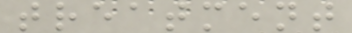treatment
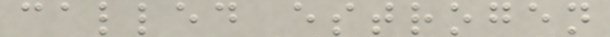called estrogen
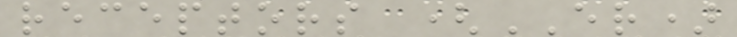receptors (ER)
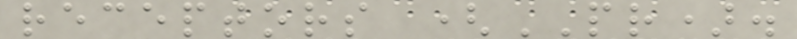receptors (PR).
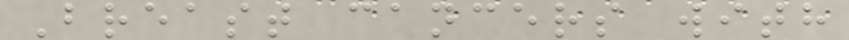Breast cancers with
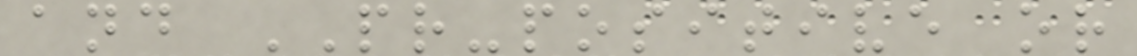and PR-positive or
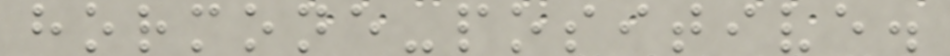hormone-positive.
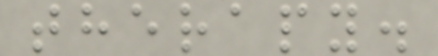therapy.
